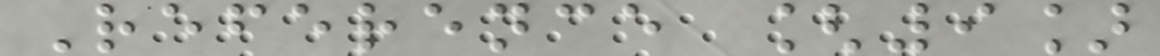Reference [9]
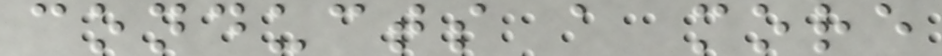conducts a more
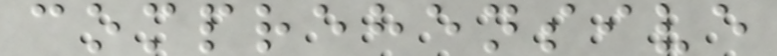comprehensive
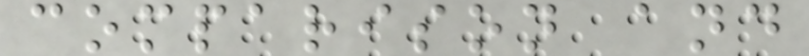comparison and
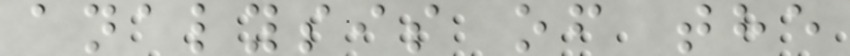analysis of the
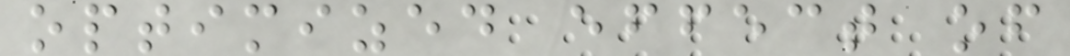optimized effect of
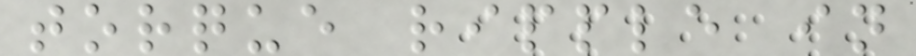torque ripple in
